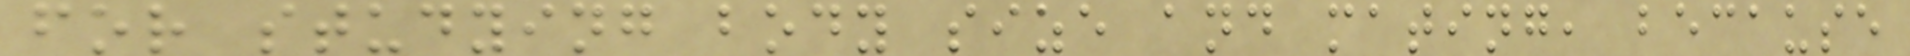for studying body size and mating, because
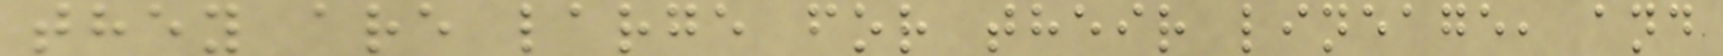they are large for their lineage, and
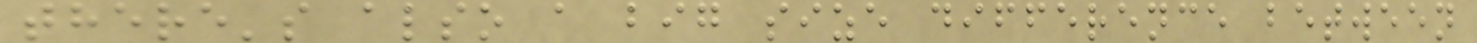there's also a big size difference between
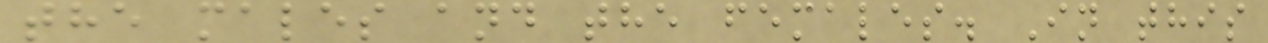the males and the females. In this
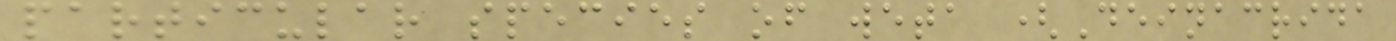particular species of weta (Deinacrida
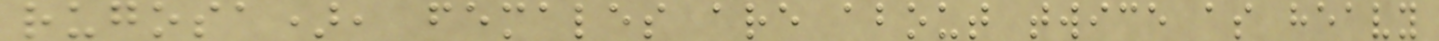rugosa), females are about twice as heavy
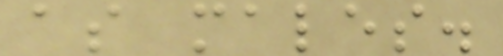as males.
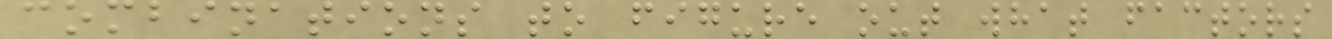combinations to figure out what factors
